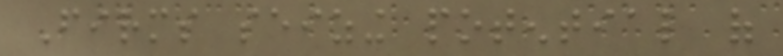Firms seizing potential of
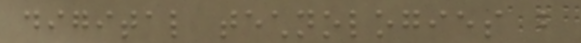digital technologies but
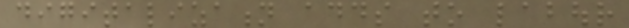digitalization adds to labour
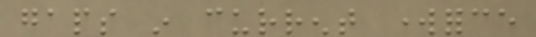gaps in current workforce
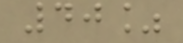40%
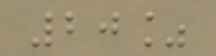20%
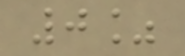0%
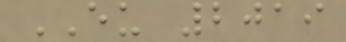EU 2019
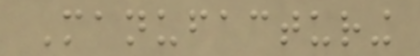Manufacturing
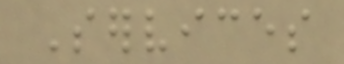Services
